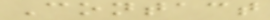Contact
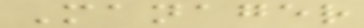Manager
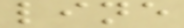line
